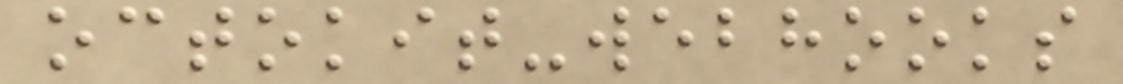octokit-webhooks
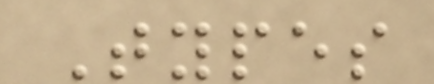Types
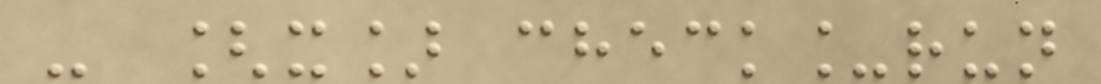- [x] check_run
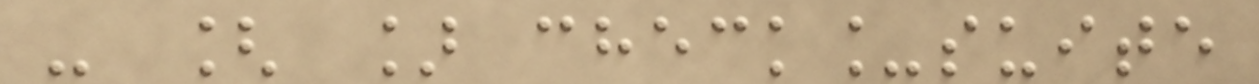- [ ] check_suite
